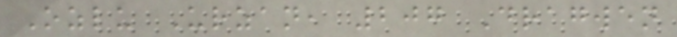Ozlu Urzan, 207 Dragwen
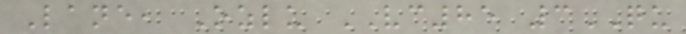Lane, Ozlu VC85 3QU
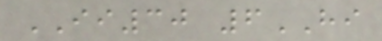II30 6HI
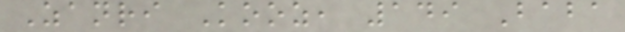Zanri Kooz, 149 Baba
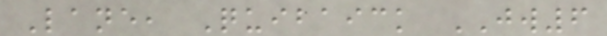Lane, Quibaick JW6
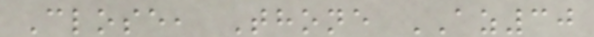Close, Thone AZ30
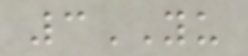3YU
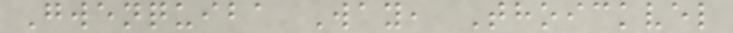Gwenquiba Way, Thoickvel
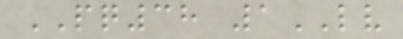PQ38 1LV
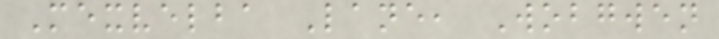Mexvelba Lane, Wobgwen
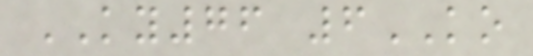KY76 6KO
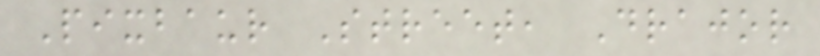Pixbaur Street, Drajor
